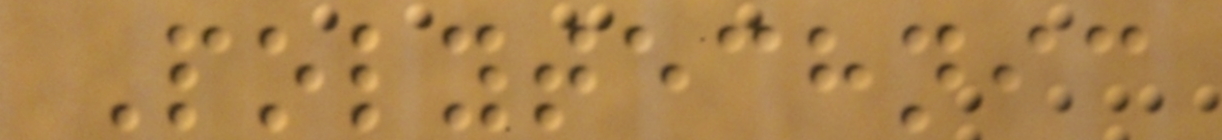Polytechnic
